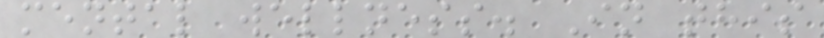mental wellness. In this
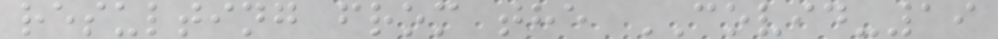resulting from the COVID-19
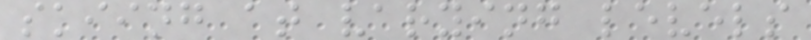skiing at varying levels
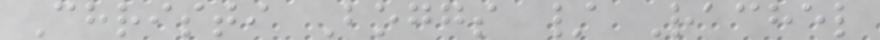Christi Boggs / Rachel
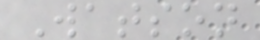Watson
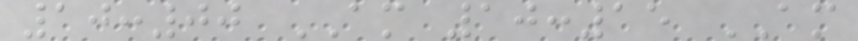10:00 AM 10:15 AM
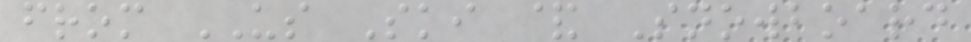from US Ski & Snowboard
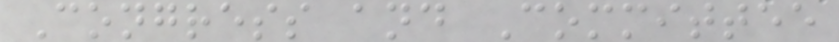Congress and Committee
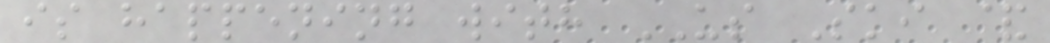is happening with US Ski &
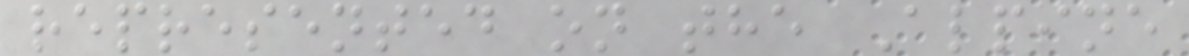represented on the Alpine
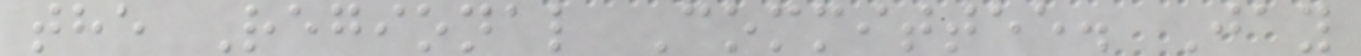the Regional Committee. Jay
